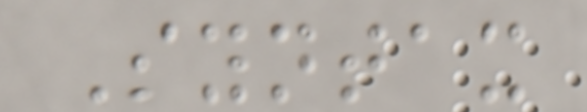Syntax
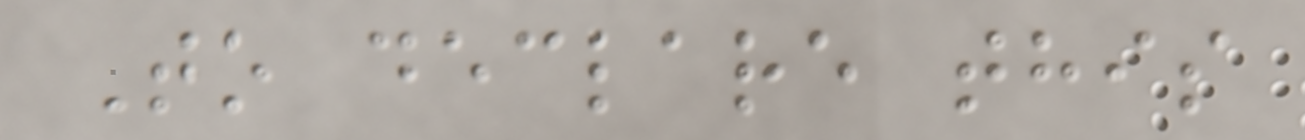To declare this
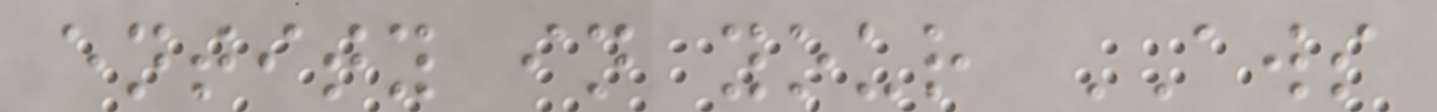entity in your AWS
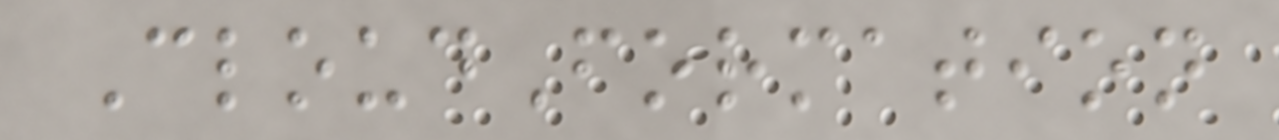CloudFormation
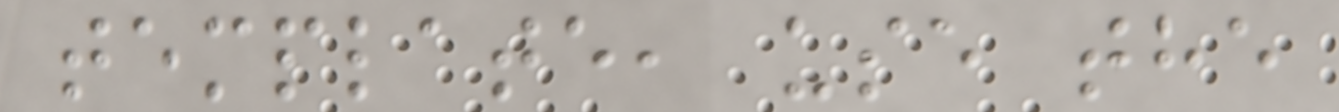template, use the
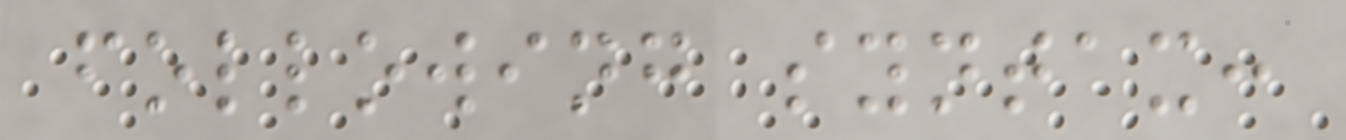following syntax:
